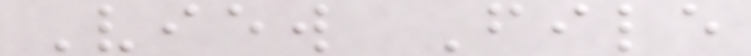View File
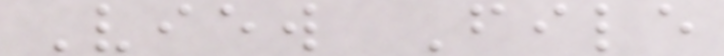View File
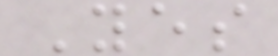Yes
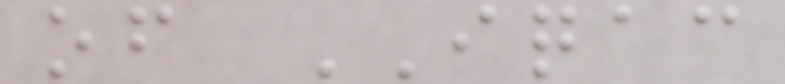of IQAC
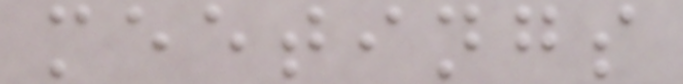meetings
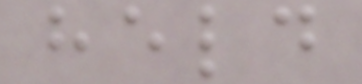held
